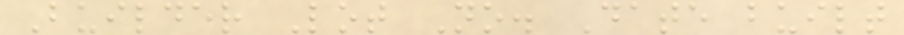Builder Lot No. Date built
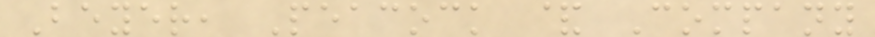Beyer, Peacock & Company
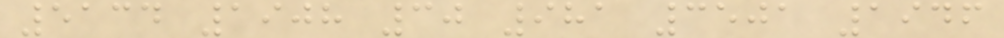5134 1908 30 981 3501 1946
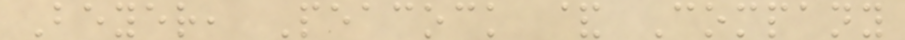Beyer, Peacock & Company
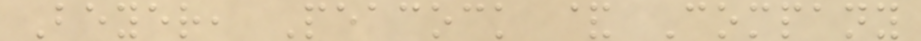Beyer, Peacock & Company
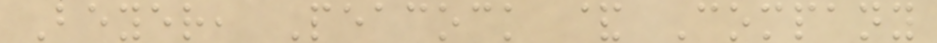Beyer, Peacock & Company
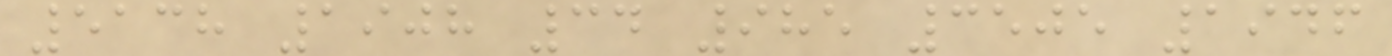5138 1908 34 985 3505 1946
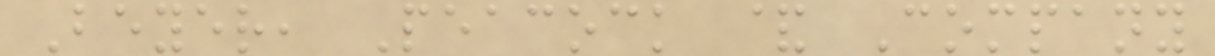Beyer, Peacock & Company
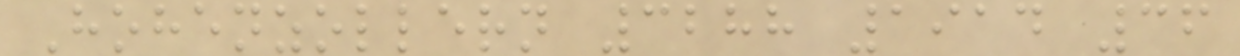Hohenzollern 3288 1914 36
